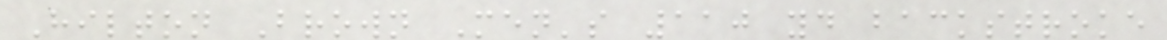Hilton Brown Men's 110 yd backstroke
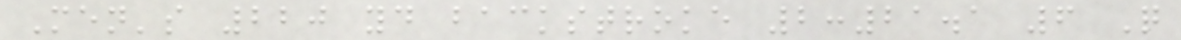Men's 220 yd backstroke 2:21.1 6 Q
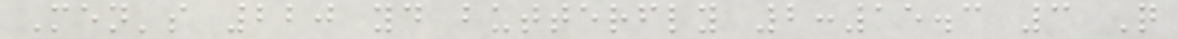Men's 220 yd butterfly 2:15.3 3 Q
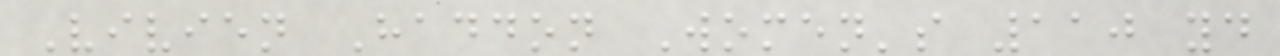Vivien Haddon Women's 110 yd
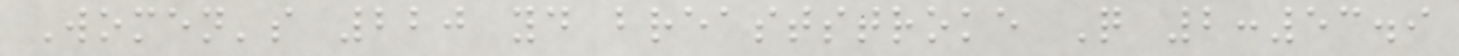Women's 220 yd breaststroke Q 2:53.9
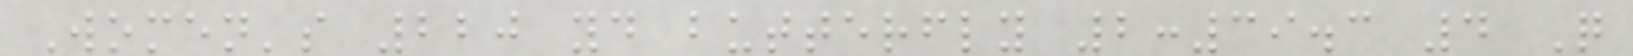Women's 220 yd butterfly 2:39.3 4 Q
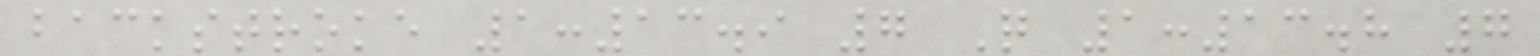backstroke 1:13.9 7 Q 1:13.8 7
